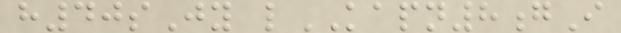h40sJy lKAPN8gI
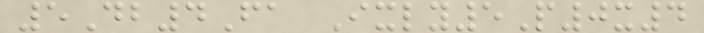5Db4Fa Ixly5P0x4
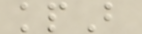kpB
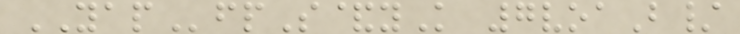YAPfpS&yK 7voaB/
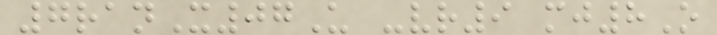7ranX07U -vr9 mj8O
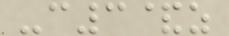-c3&z
